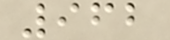962
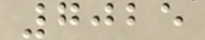7025
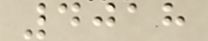4018
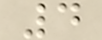4
